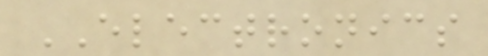ELECTRONICS
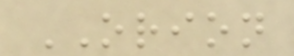ORION
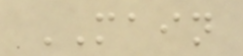MAIN
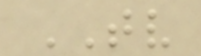TV
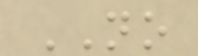NO
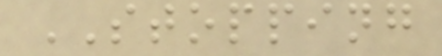STOPPING
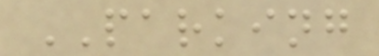PARKING
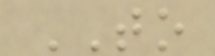TO
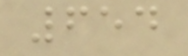654
